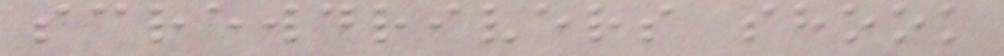screwdrivers shook
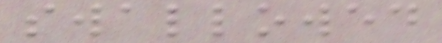swallowed
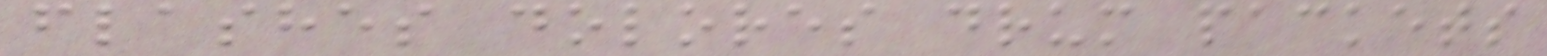flashes dolores drum packets
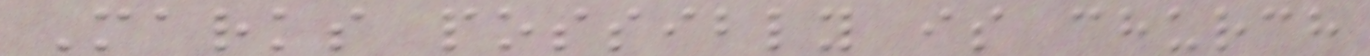Marks possibly is church
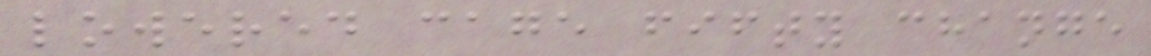lowered cage fifty change
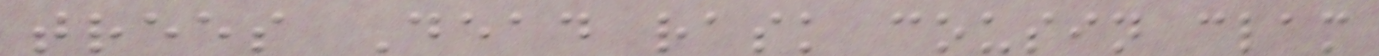trees Dead rask cousin clam
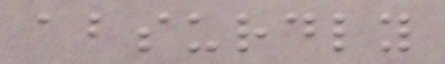absurdly
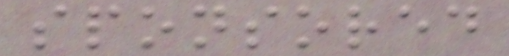sponsored
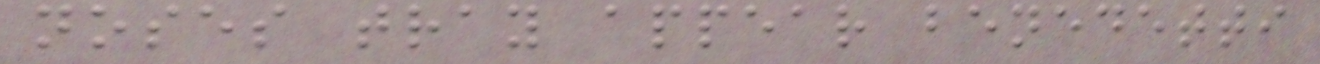noses tray appear benedetti
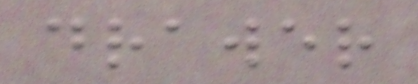drawer
